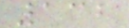132
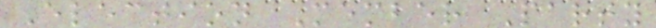Election Member Party
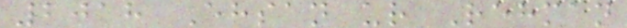2018 Ehsan ur Rehman
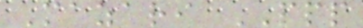Mazari PPP
